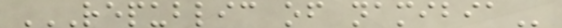REPUBLIC OF NAMIBIA
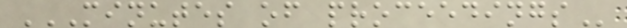MINUTES OF PROCEEDINGS
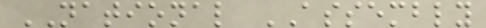NATIONAL ASSEMBLY
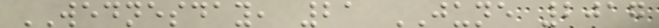WEDNESDAY, 21 JUNE 2017
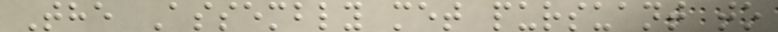The Assembly met pursuant to
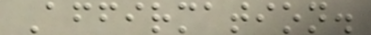Affirmation.
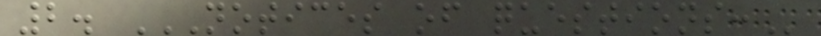2. NOTICES OF QUESTIONS:
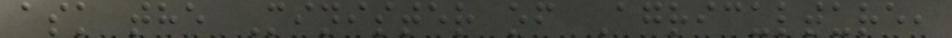ask the Minister of Agriculture,
